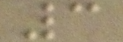3
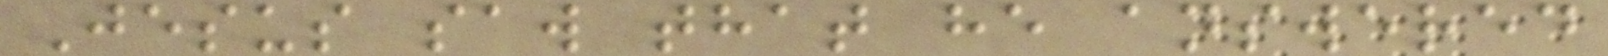Jesus saw that he answered
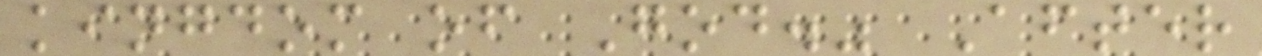kingdom of God." After
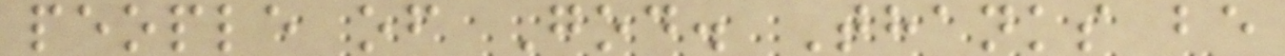people of God. Thanks be
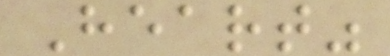Heart"
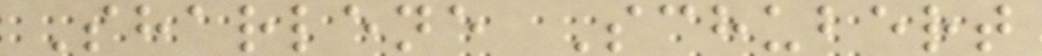Sharlene Schubert
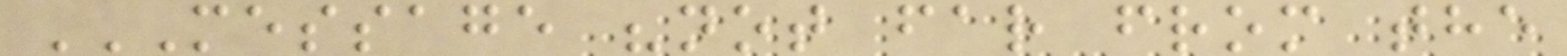MESSAGE "NOT FAR FROM THE
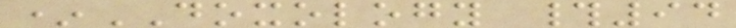*DOXOLOGY #94
